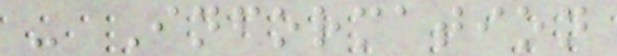- Information
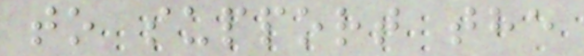to support the
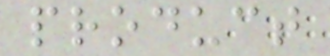product
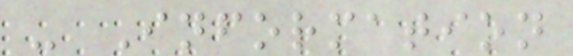- Information
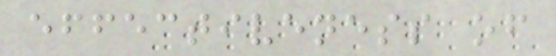effectiveness of
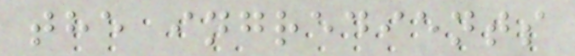the ingredients
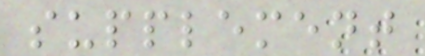supplement
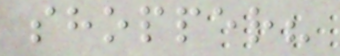shopper?
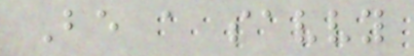Be a savvy
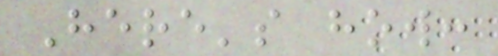Here's how:
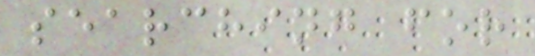searching for
